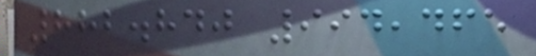882.840 994,465
